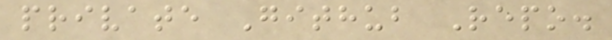private Github Repo.
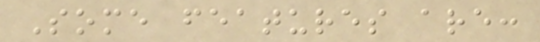Some features are:
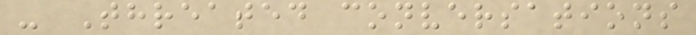- Threated conversations
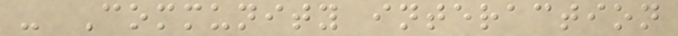- Community interaction
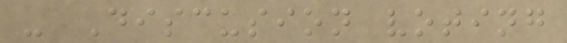- Discusion voting
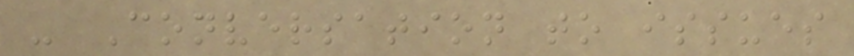- Conversation to issues
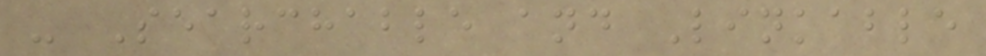- Searchable and Linkable
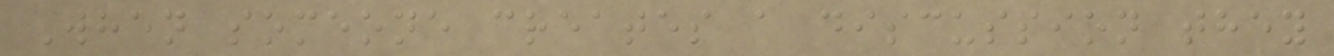When someone creates a discussion they
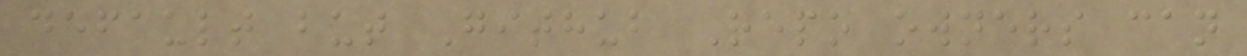default but Github Repo owners can
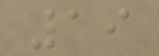19
